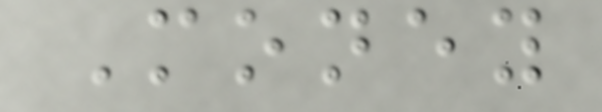Money
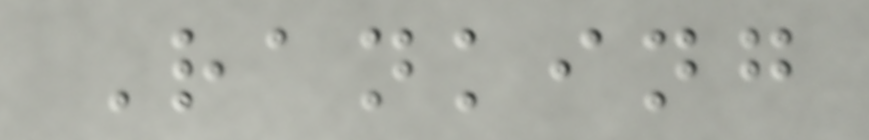Ranking
